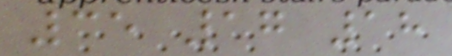35 17 18
